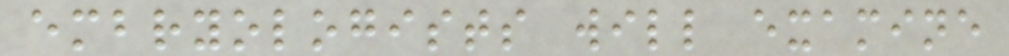embryologists will examine
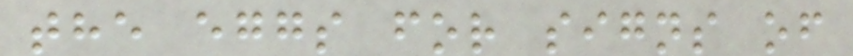the eggs for signs of
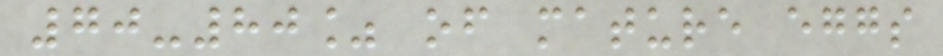70-80% of mature eggs
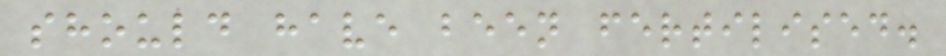should have been fertilised.
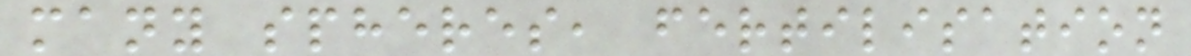many spheres, fertilisation
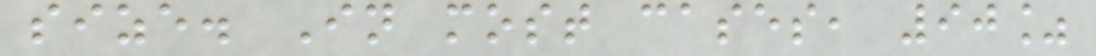size. In most cases, 90%
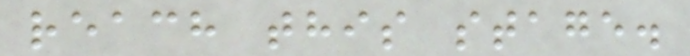reach this stage.
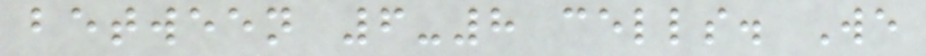between 6-8 cells. We
